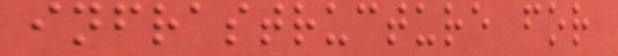infrastructure for
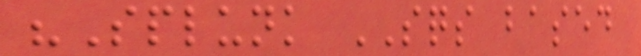"Splunk SQS based
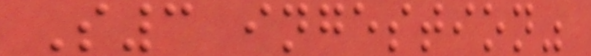S3 ingestion"
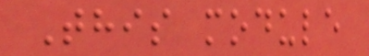This module
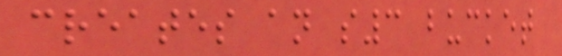creates an s3 bucket
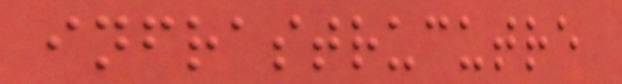infrastrucutre
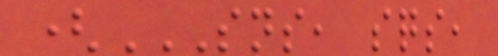(SNS, SQS,
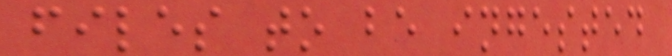files to be ingested
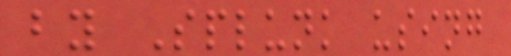by Splunk using
